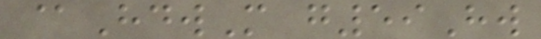@HdwM g59Hw
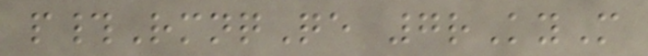p#RmnqQe 7rKyM
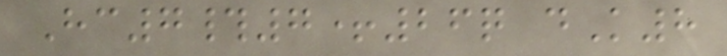Hc7#7+26q dK8
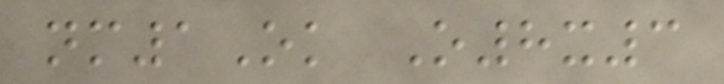nm1Ok O8x3
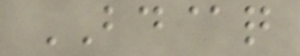BD@q
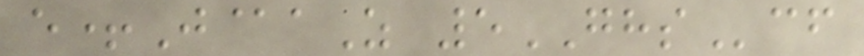e+J@aZ 5GHScf
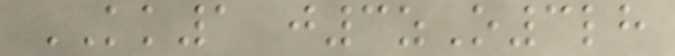KK1 j3zO3lh
